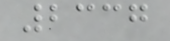2337
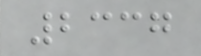2337
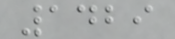1429
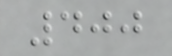400
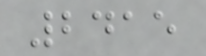2415
